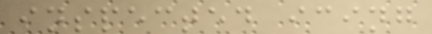inspected icing
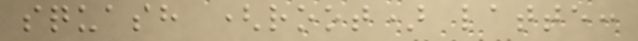squash (root) latte:
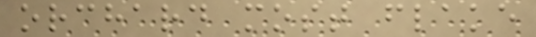orchard most flake
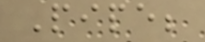Pipe;
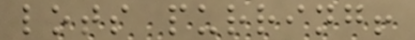lots purring!
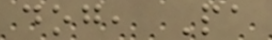dog, Pa
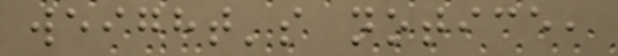weight's notice,
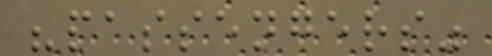"passengers"
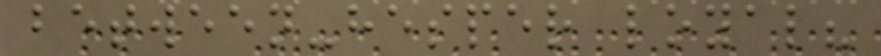between-hesper loyal?
